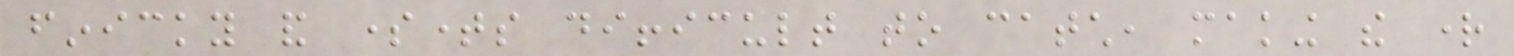finicky and sometimes difficult to catch, making the right
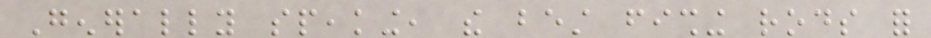Generally speaking, the best fishing rods for
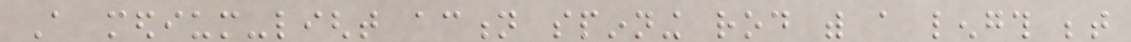A medium-light action spinning rod with a length between
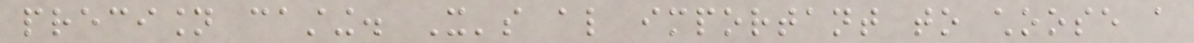precision casting. It's also important to choose a
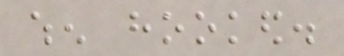when hooked.
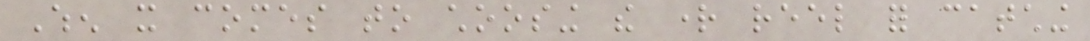When it comes to choosing the right reel for catching
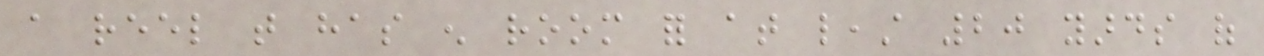a reel that has enough room for at least 20 yards of
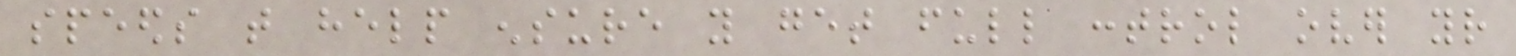speeds that help ensure you get full control over your
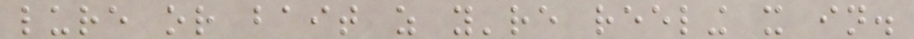lure or bait as you're reeling it in.
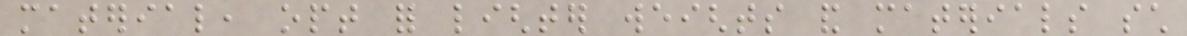material, opt for lighter weights and materials such
